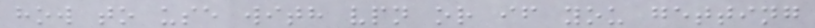how to use with vpn or if you getting
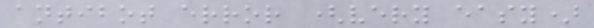antibot error (very easy)
